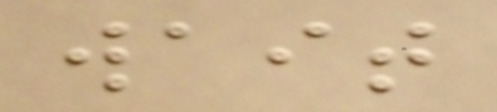wait
